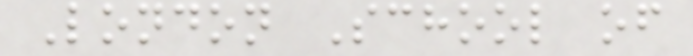London School of
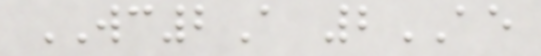WC2A 2AE
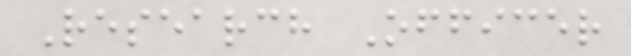Research Officer
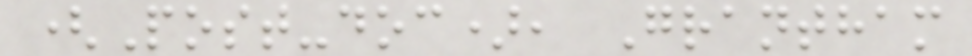(Post-doc), Grantham
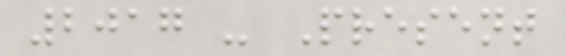2017 - Present
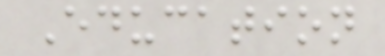Education
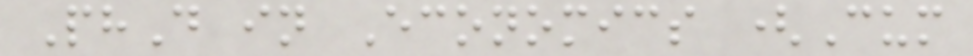PhD in Economics (Cum
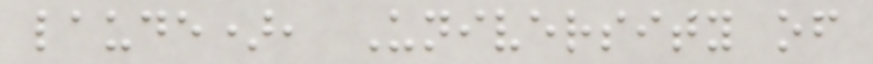laude), University of
